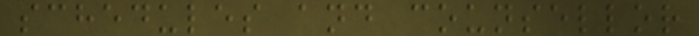schedules and counsellor
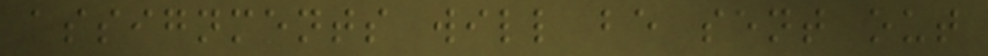assignments will be sent out
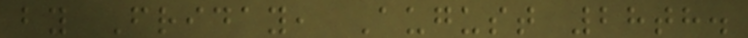by Friday, August 28th.
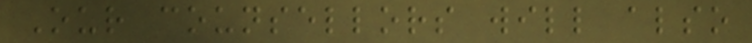Our counsellors will also
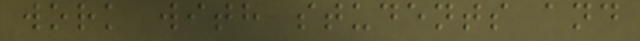work with students and
